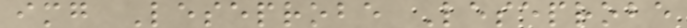img Leseprobe Leseprobe
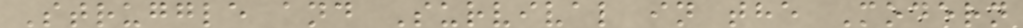Struggle and Survival in the Modern
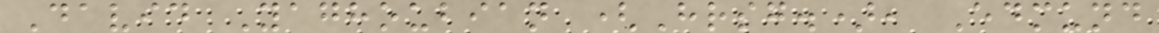David Yaghoubian (Hrsg.), Edmund
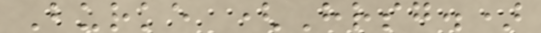Burke (Hrsg.)
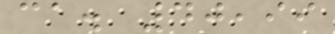ca. 40,99
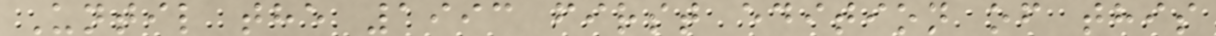Until the 1993 first edition of this
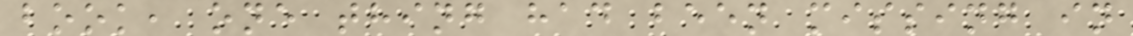book, one thing had been missing in
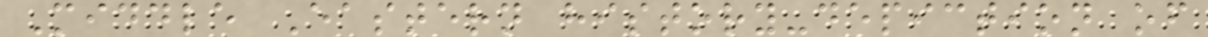Middle Eastern history-depiction of
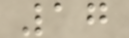17
